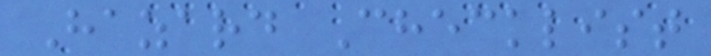Hazard Checklist
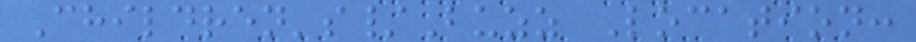Children's/Buzz Location:
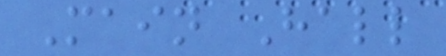Main Hall
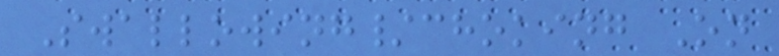Swallowing/choking On
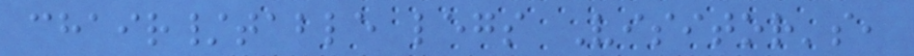chair/table legs Visitor's,
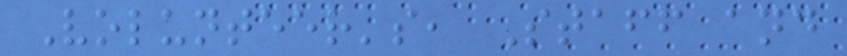Volunteer's, Staff and
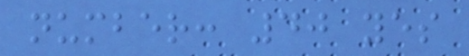number: 40 yes
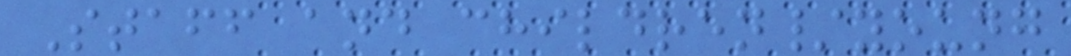Staff and children/young
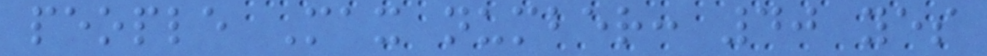people Max number: 40 yes
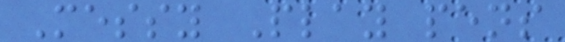Messy Play pens
